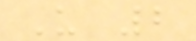U 2
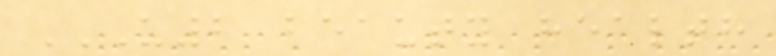U2 BEAUTY HEALTH
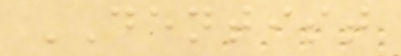DENTIST
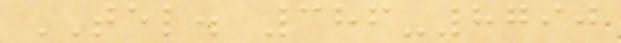TEL. 386-8790
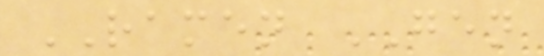RAMEN GEN
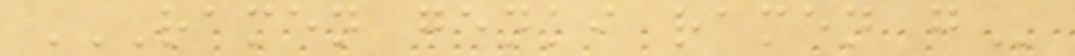RAMEN GENKI RAMEN G
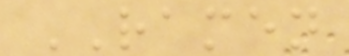RAMEN
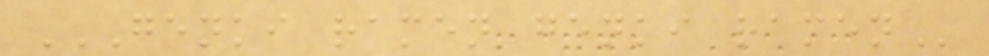GENKI RAMEN GENKI RAMEN
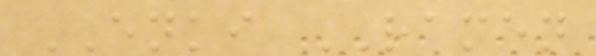ENKI RAMEN
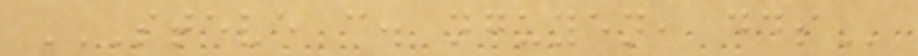STEVE C. NGUYEN, DDS
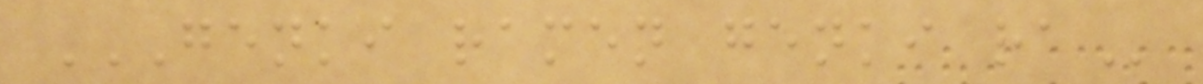GENKI RAMEN GENKI RA
